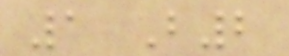1 B2
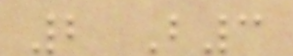2 B3
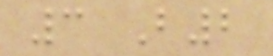3 B2
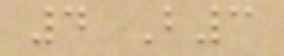4 B3
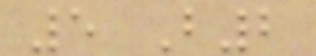5 B2
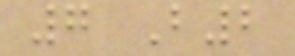7 B2
